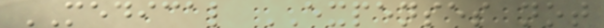MEDICAL EXPENSES not
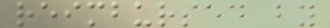reimbursed by
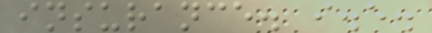insurance. i.e.
